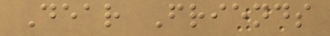Dear Friends
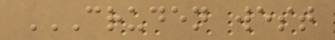CRUDEN WEST
